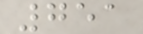751
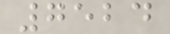7524
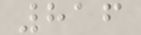816
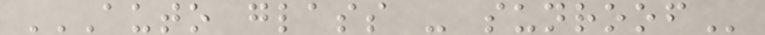AUTO GLASS - SUNROOF
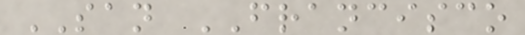SAN FRANCISCO
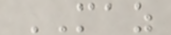MAZ
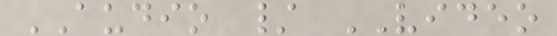AUDIO / VIDEO
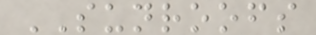SUNROOFS
